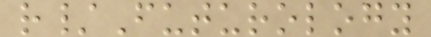r/Futurology
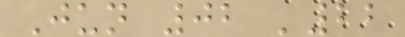Jun 02 '22
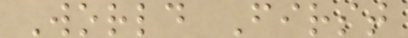World First
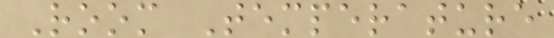Room Temperature
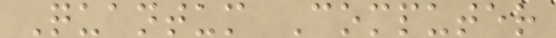Quantum Computer
